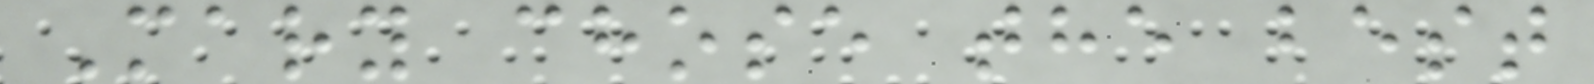Mary chose the best
